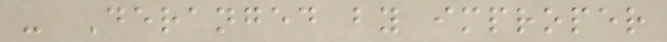- Deranged by improper
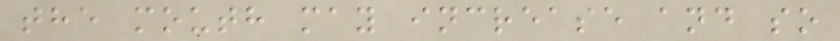the mouth may increase and so
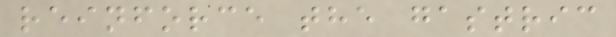reinforce the gastric
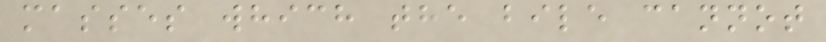masses which the bile cannot
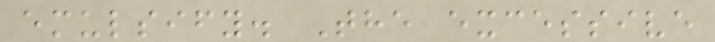emulsify. The excessive
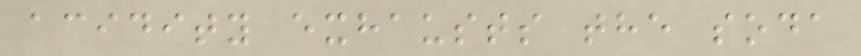acidity exhausts the soda
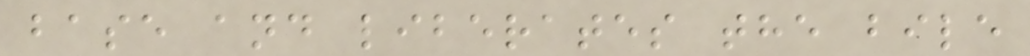base and liberates the bile
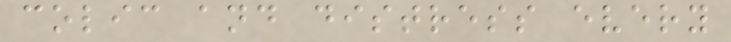colic and distress every
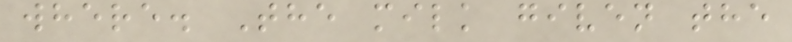where. The milk given the
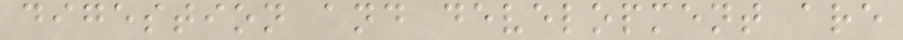digestion and development are
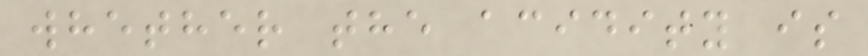whether the acidity is
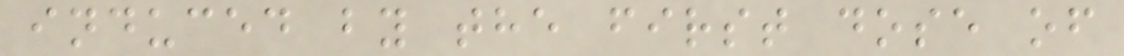induced by the first dose of
